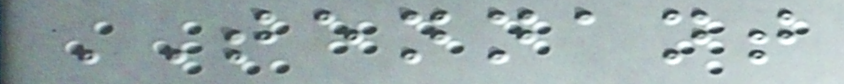TENNANT
